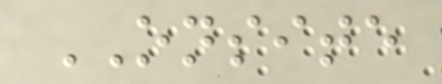ONSITE
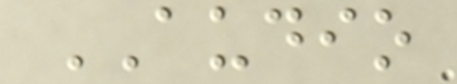AUDIO
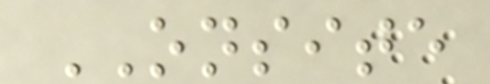ONSITE
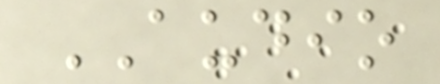AUDIO
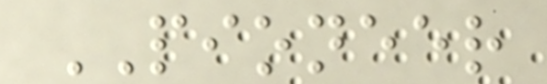PIONEER
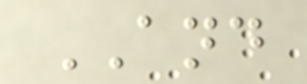AND
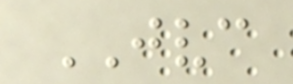JVC
